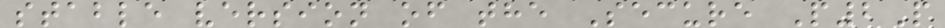stable version of the Secure P2P
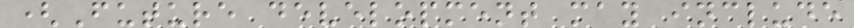(Future development may include
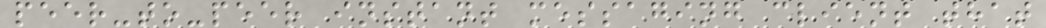peer-to-peer instant messaging client that
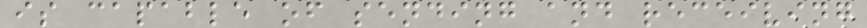is capable of sending and receiving
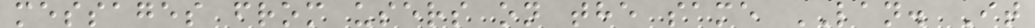messages from users on the same LAN. It
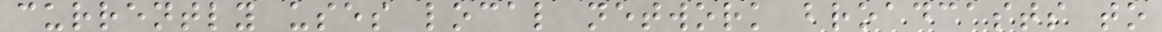currently uses local network broadcasts to
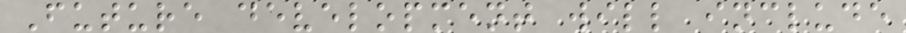Future development will include
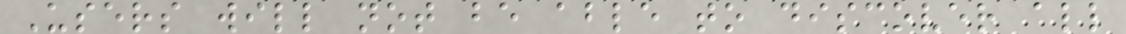Users will not be able to discover all
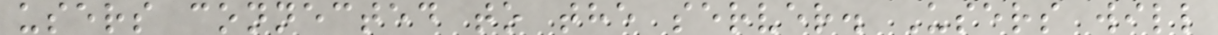users connected to the server. Users will
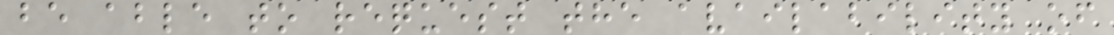be able to request the availability of
